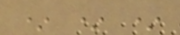* * *
